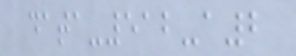data-512-a2
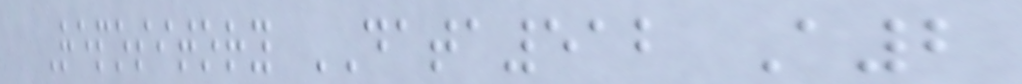Repository DATA512 A2
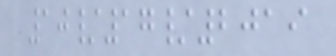10/17/2019
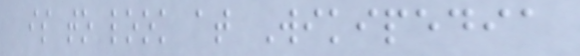is to look at Wikipedia
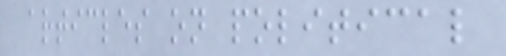articles on political
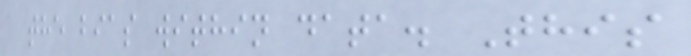the bias within data. This
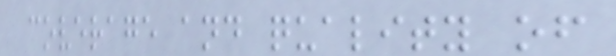coverage and quality of
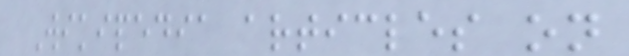Wikipedia articles on
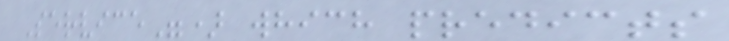Service") which predicts
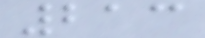213
